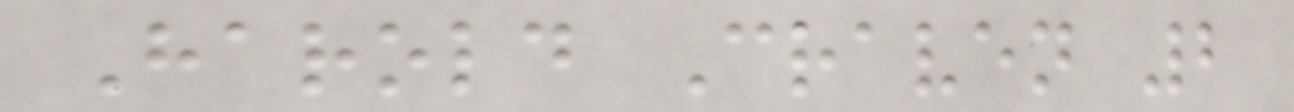Harold Craven 2
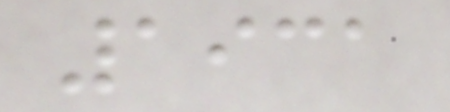1931
